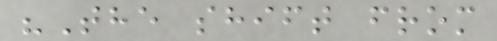"The shift from
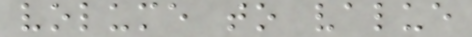volume to value
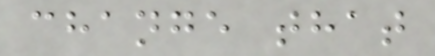change that
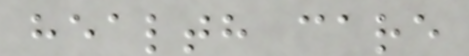health care
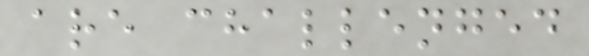are challenged
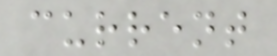current
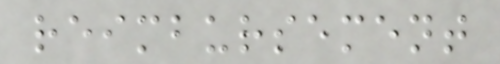reimbursement
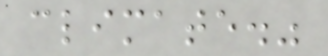climate."
